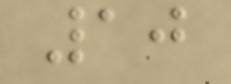10
